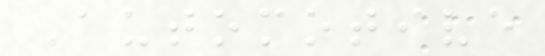Automotive
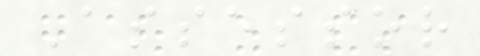Assessor
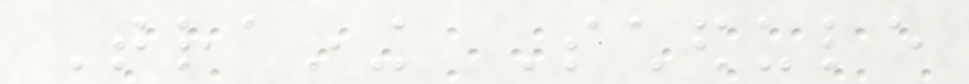Training Schedule
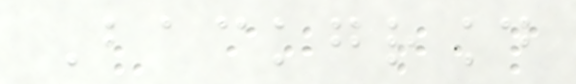Background
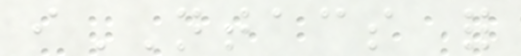iNTACS for
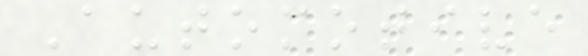Automotive
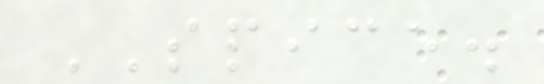SPICE.
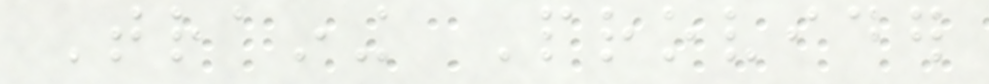Training Provider
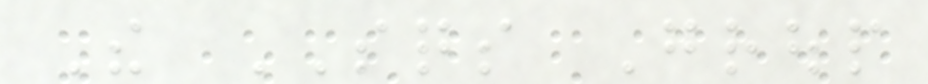The SQS Group
